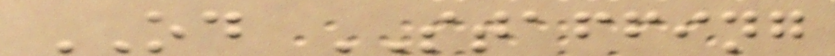OD STAFFING
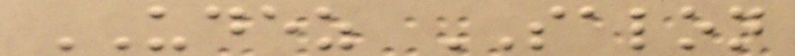UDEZ SALON
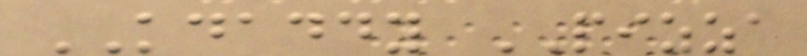KDADDY PIZZA
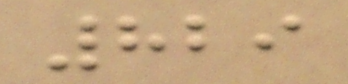829
